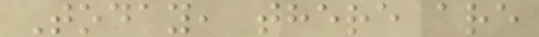Today, there are
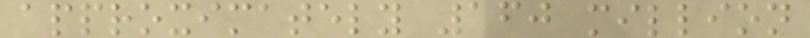approximately 160 million
